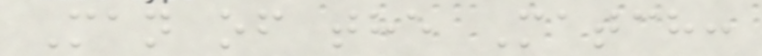Man of the Match:
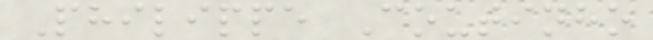Philippe Coutinho
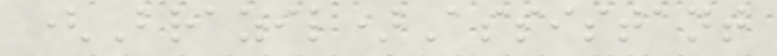(Brazil)Assistant
